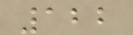122
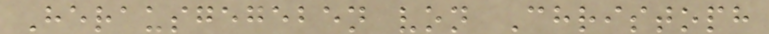Herausgegeben von Christoph
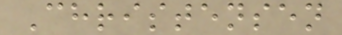Christensen
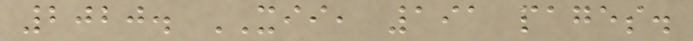2020. XII, 191 pages.
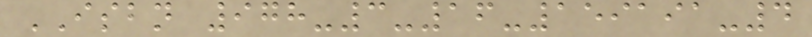ISBN 978-3-16-159191-4
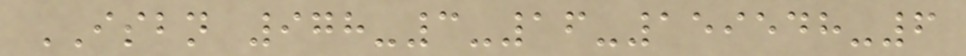ISBN 978-3-16-159548-6
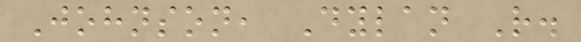Johnson, Dylan R.
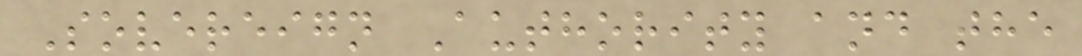Sovereign Authority and the
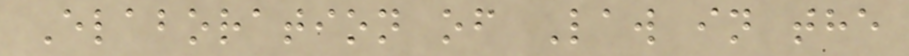Elaboration of Law in the
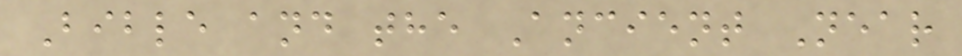Bible and the Ancient Near
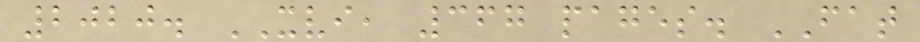2020. XVI, 367 pages. FAT
